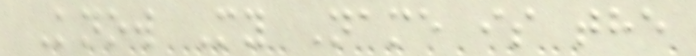Know My Name is the
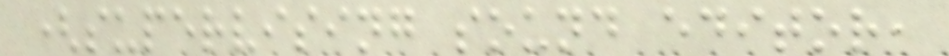(supervising sound editor,
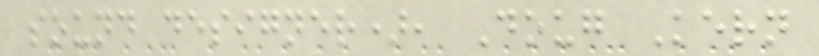sound designer), Doug Kern
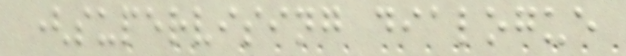(supervising dialogue
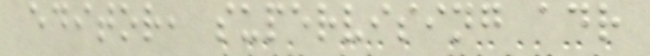editor, supervising adr
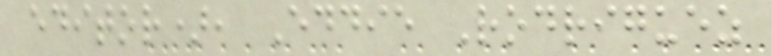editor), Eddie Rodriguez
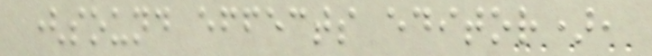(sound effects editor),
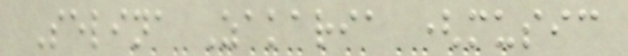Selina Zakaria (music
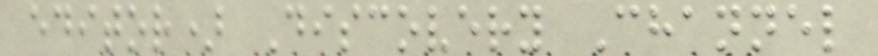editor) Discovery Channel
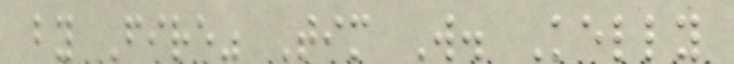by Fire" Tim W. Kelly
